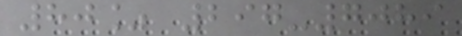80% 297-7089
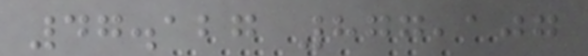47.127 877,107
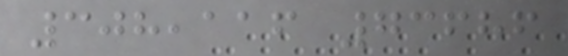308,116 73686
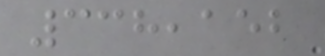338,152
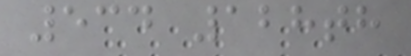534 128th
